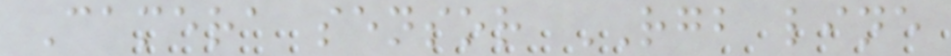Camera sensor RGB line
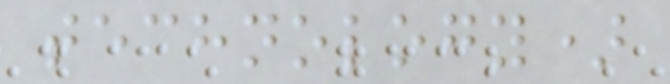technology)
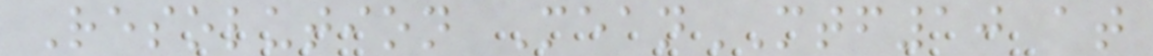Resolution MeanMTF10 at
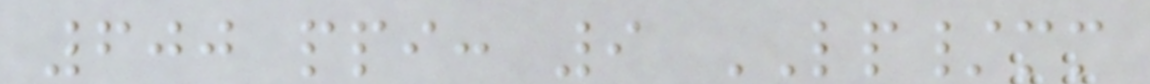600 ppi: 9 LP/mm
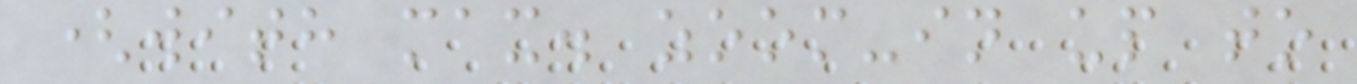(with max. zoom-in up to
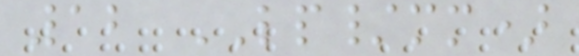12 LP/mm)
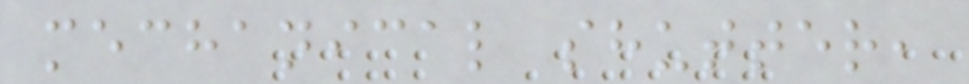mechanical shutter,
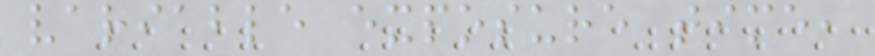variable exposure time,
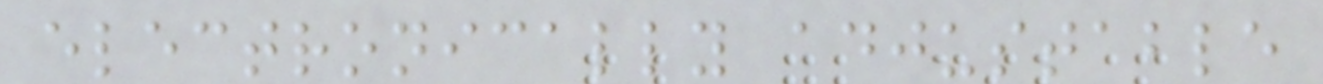electronically adjustable
